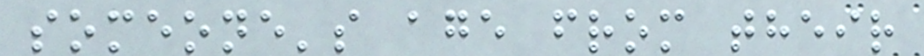someone's age from their
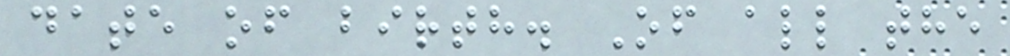date of birth. Of all the
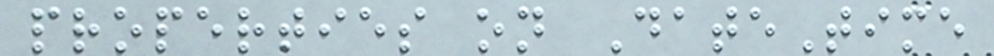properties on DateTime
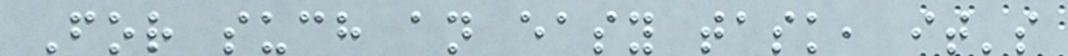For such an easy task, it's
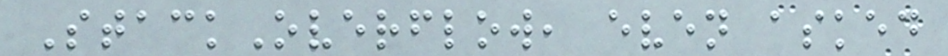StackOverflow, even asked
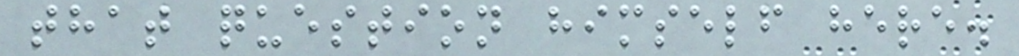that question himself here.
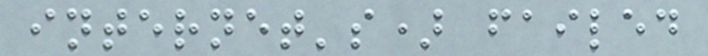internet's) failed
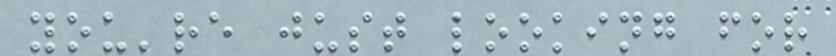you're just looking for
